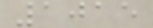1015
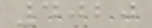4020
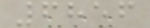6856
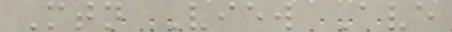Mtn View Ave
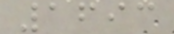1693
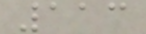113
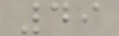49
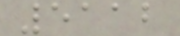5112
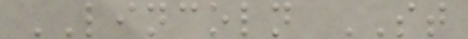LINCOLN ST
